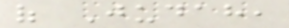of Judah,
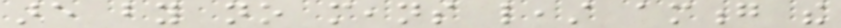are by no means least among the
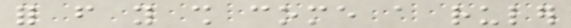for from you shall come a ruler
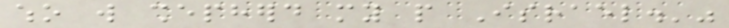who will shepherd my people Israel.'"
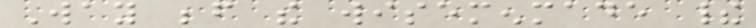Way before the wisemenmade their
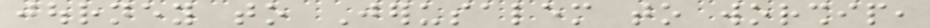journey to Jerusalem to worship,
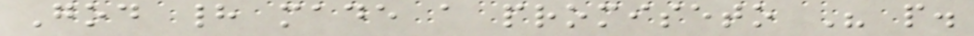God had made a promiseto His people.
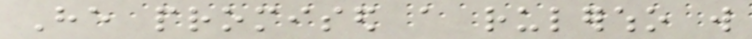He promised a rulerwho will
